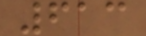613
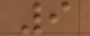9
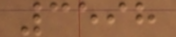3598
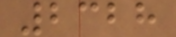2328
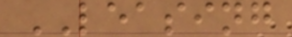LEASING
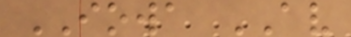IOWA AV
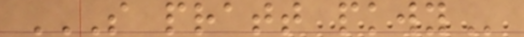S PRATT PKWY
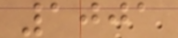1001
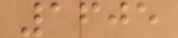1605
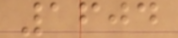1604
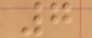7
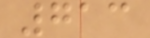713
